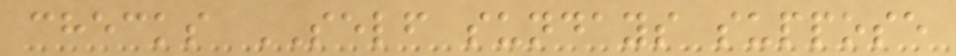checks SELF sundays suppose
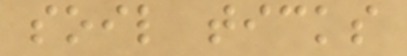soil ticks
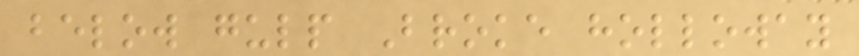below gulp Broke holloway
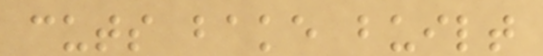cuts bake built
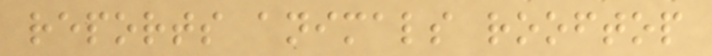reports animals rooftop
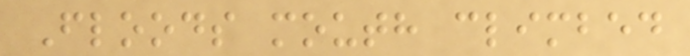Floods mouth climbed
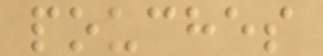pouches
